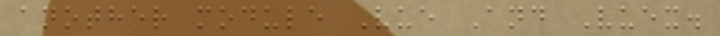another module Vue And Vuex.
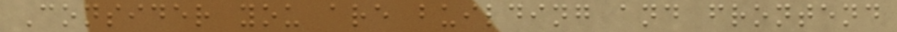Consider you are building and frontend
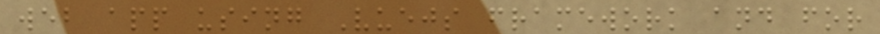web app using Vuejs framework and for
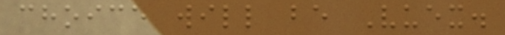choice will be Vuex.
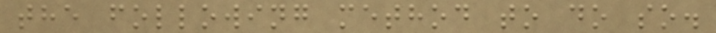the following method to do so.
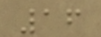16
